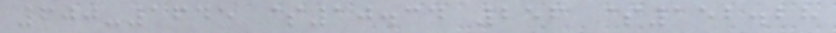600-1645 $10.34 256 $152.28
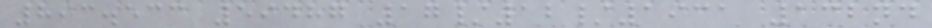893.533 59487 17/12/1931 132nd
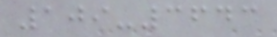109-3643
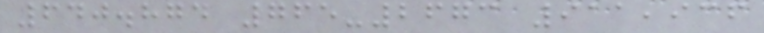640.874 765-2673 911,936
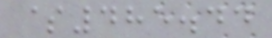$485.44
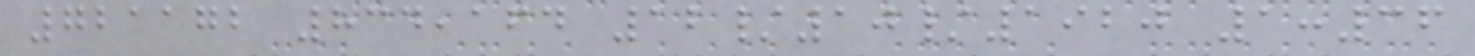721172 834,164 12/10/1920 1:36
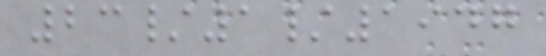23/1/1947
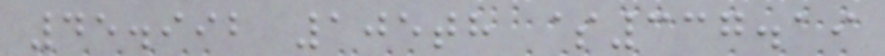45.992 105th $337.19
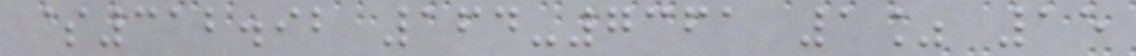$312.92 164-7361 1% 15
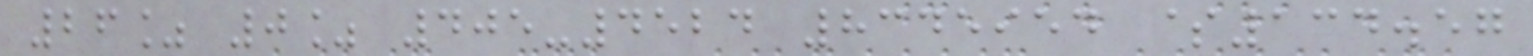26% 0% 405-4524 8345954 $134.57
